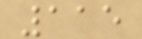115
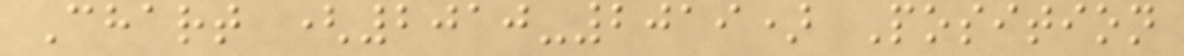Chart (2010-2019) Position
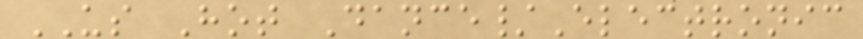US Hot Dance/Electronic
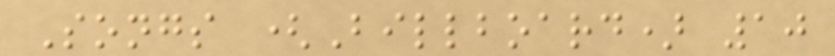Songs (Billboard) 10
